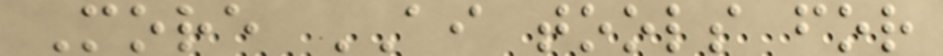More AI tools for
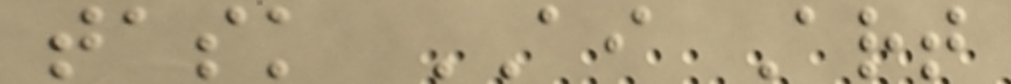task AI Art
